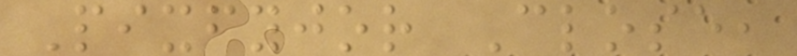Pixfyjor Close,
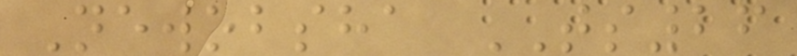Newobsha TS26
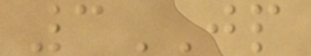3JP
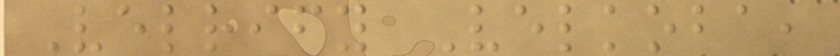Velrify Velkoba,
